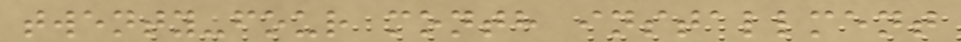twenty-four month installment
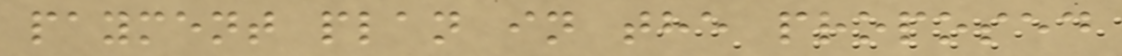payment plan in the proposed
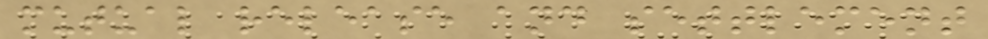mutual release and settlement
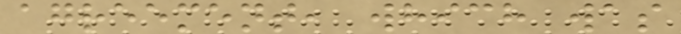agreement, which was
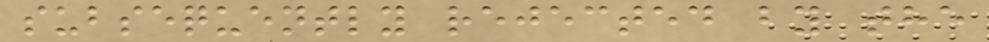subsequently rejected by the
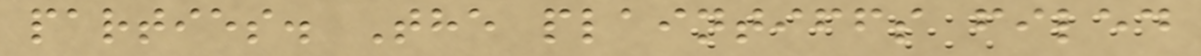parties. The plaintiffs filed
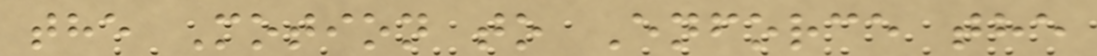the Motion to Enforce the
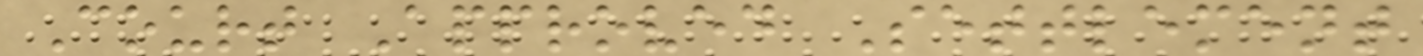Court Approved Settlement
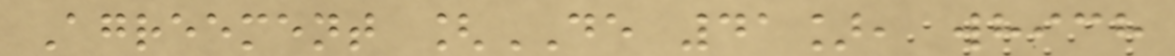Agreement [DE 41], which
